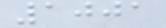1001
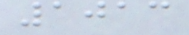1013
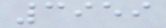3959
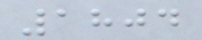1804
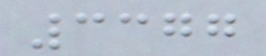3377
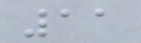11
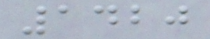1420
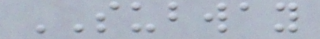SUBWAY
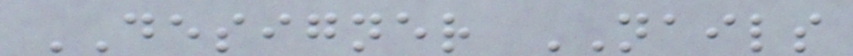DESIGNER NAILS
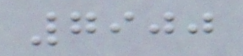7900
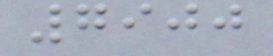7900
